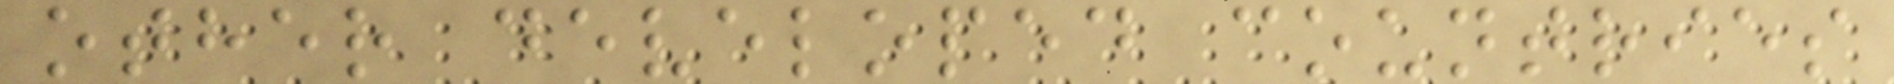other developed countries
